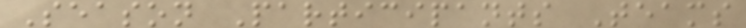Season Participants Teams
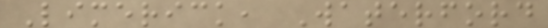Limerick, Waterford
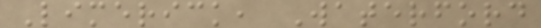Limerick, Waterford
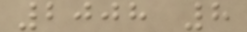2008 8
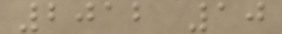2012 10
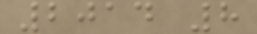2014 8
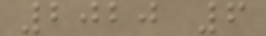2020 6
